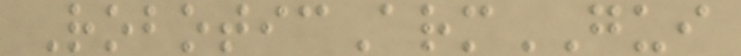RoboticArmGUI
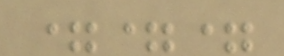===
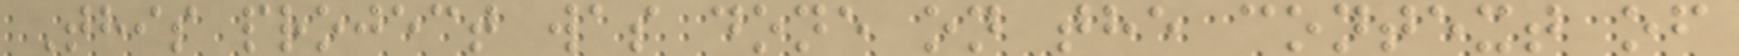This project was done on the context of
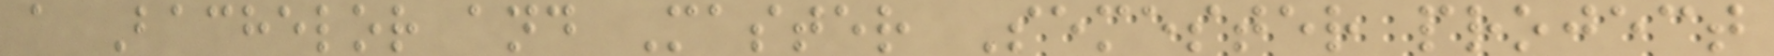a Bachelor and Master Semester project
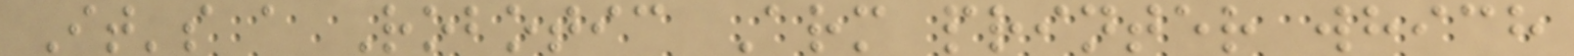It's a Robotic Arm printer which
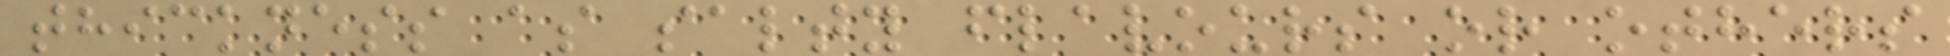thickness as salty flavours or others
